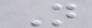N
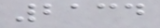2134
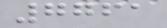7761
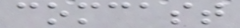comcast
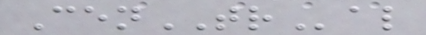CenTRal
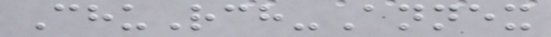ChuRch-Annex
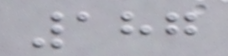187
